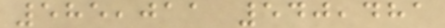585,011 540,481
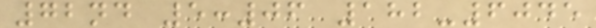72nd 5:06 182-6045
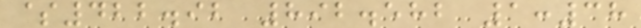$422.92 892.582 1:38
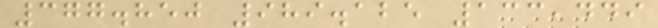377.850 989.125 133,449
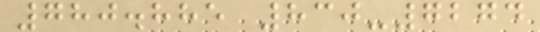780.885 830-7274
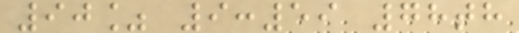90% 9:59 78th
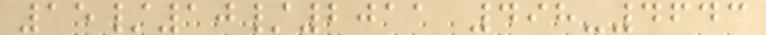15/10/2011 498-4643
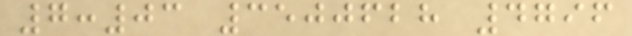7:03 3500628 4796
